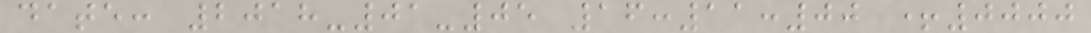date: 2018-01-05 16:11:00 +0000
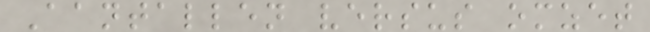Aantallen versus omzet
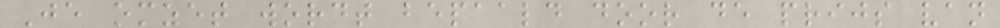Je omzet wordt bepaald door de prijs van
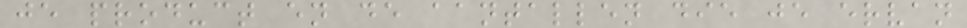je product en de aantallen die je ervan
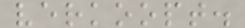verkoopt.
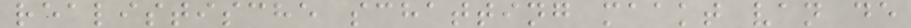realistische schatting maakt van de
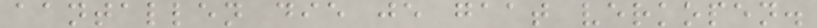aantallen die je gaat verkopen.
